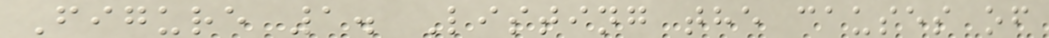Figure 1. Listing the causes of
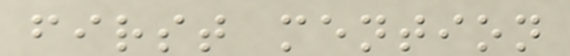first mention
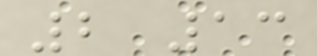2 13
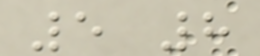5 8
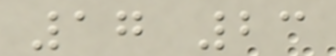17 23
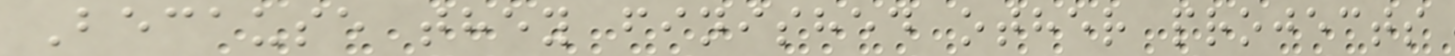Because they finished other projects
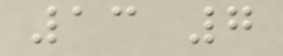13 7
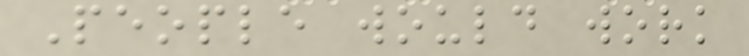People would work
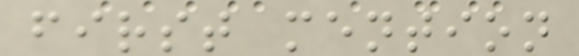first mention
